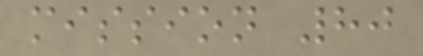mission 80
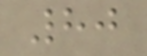80
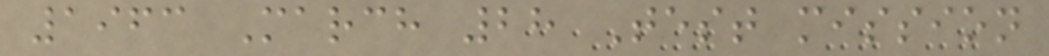1963 March 28 Test mission
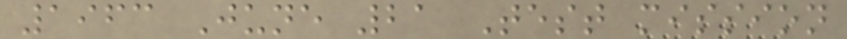1963 June 21 Test mission
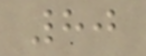80
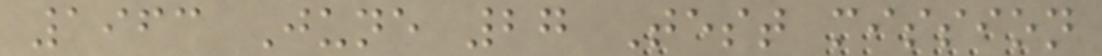1963 June 27 Test mission
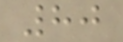80
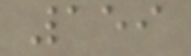159
